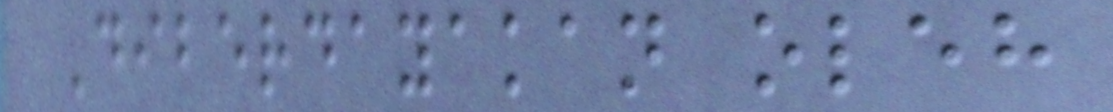Diberdayakan oleh
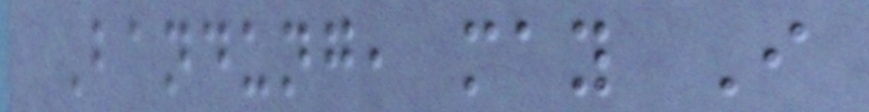Bandung, may I
